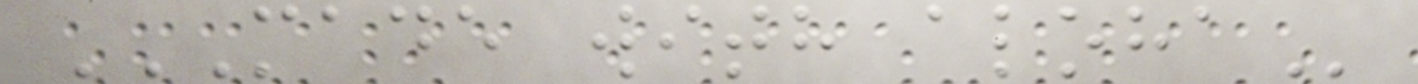MADE WITH ALOHA
